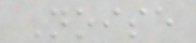Noise
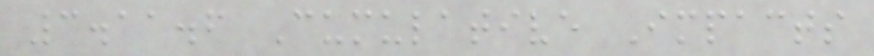3.11.6 Cumulative Impacts
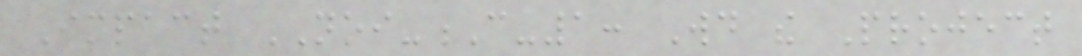Impact NOI-C-1: Would the Project
